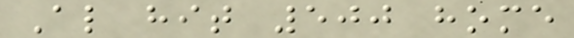Also hit 500 home
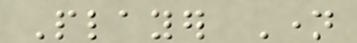Player Name
